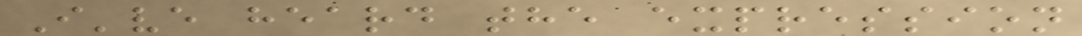I've heard the expression
